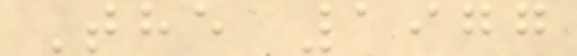The 1977
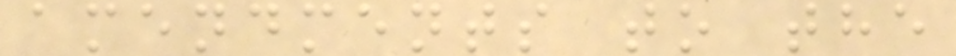amendments to the
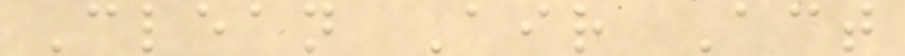Clean Air Act
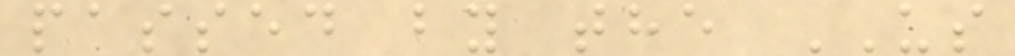passed by the US
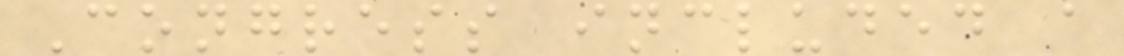Congress included a
